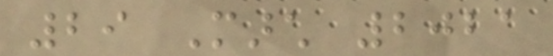29 March 2021
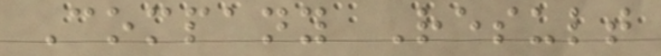Company Result
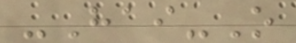-Hai-O
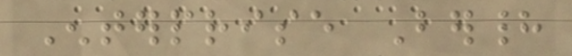Enterprise Berhad
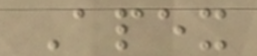Apex
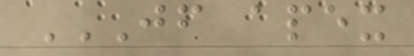JF APEX
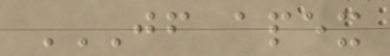JF APEX
